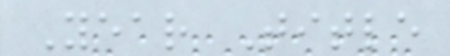Year Title
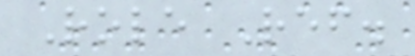Role Ref.
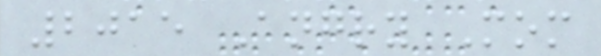2015 Angry Mom
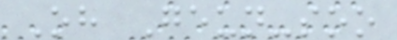Oh Geun-soo
